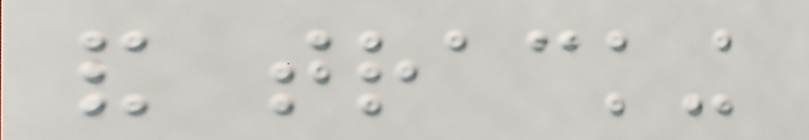and tracking
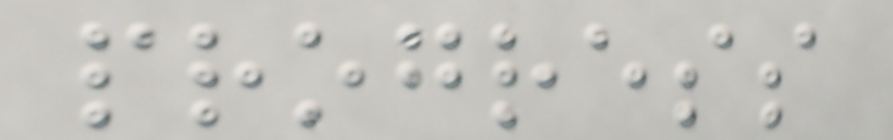progress
